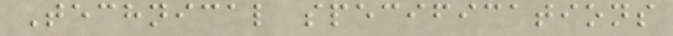Technical specifications
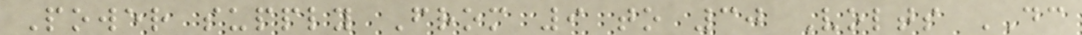Power supply From 9 to 30 Volts DC
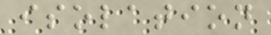isolation
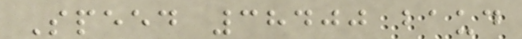Speed 38400 baud
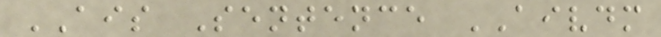AIS Sentence AIVDM
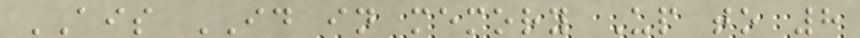AIS ID in memory Up to 8
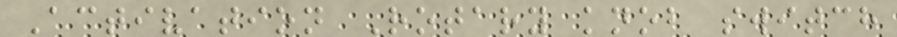Activation Rotary knob switch
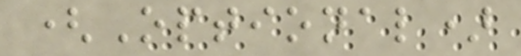(Optional)
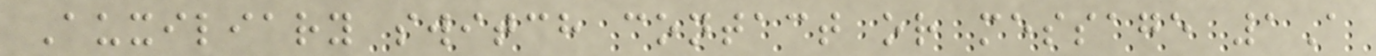Auxiliary switch contact or message 1A
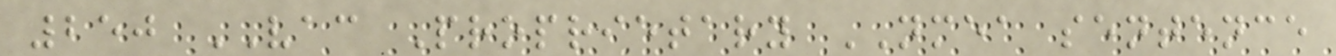250 VAC Proprietary NMEA sentence
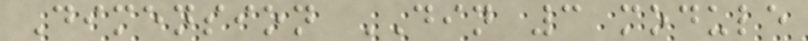Dimension DIN 3 module
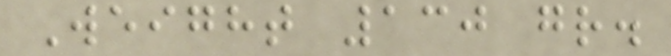Weight 130 gr.
